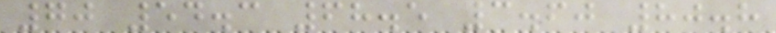70 54.3 68.5 3.60 80.8
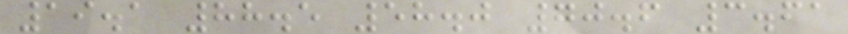19.1 88.5 58.0 70.6 3.61
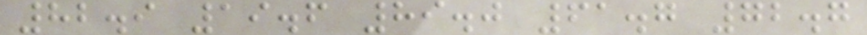82.9 19.6 89.0 61.7 72.7
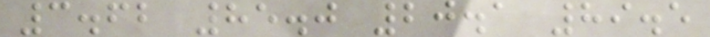3.62 85.0 20.1 89.5
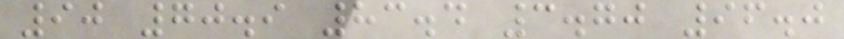90 70.9 83.4 3.70 96.0
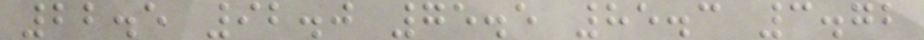22.5 92.0 75.5 85.3 3.72
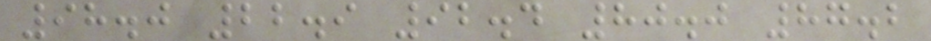98.0 22.9 92.4 80.0 87.2
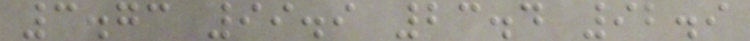3.73 99.9 23.4 92.9
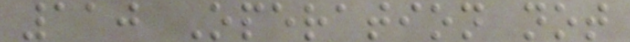110 Operation not
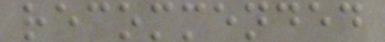recommended
